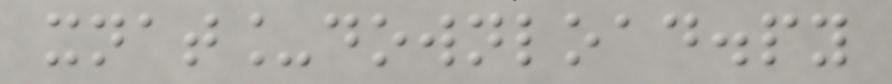xnat_download.py
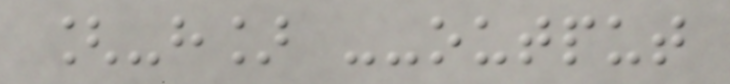[-h] --output
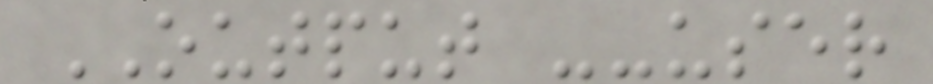OUTPUT --user
